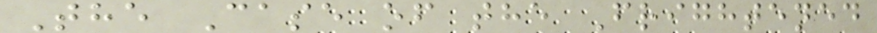The Case of the Frightened
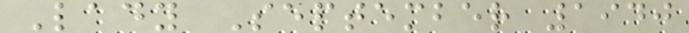Lady September 1940
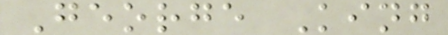George King
